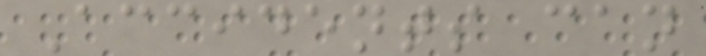Accidents can
